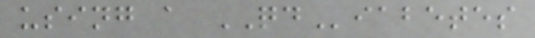using a QDiabetes
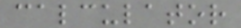calculator
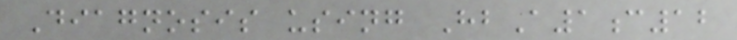Diagnosis using HbA1c12
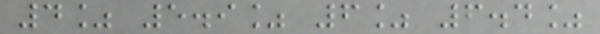4% 5.9% 6% 6.4%
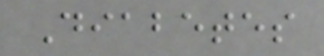Diabetes
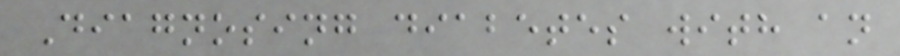Diagnosing diabetes with an
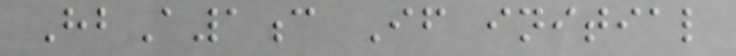HbA1c If initial
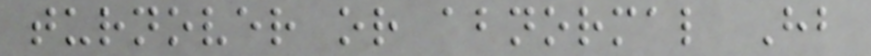turnover or abnormal Hb
